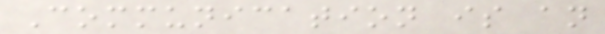Communication is an
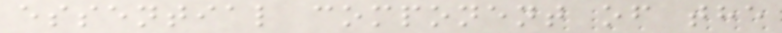essential component of the
